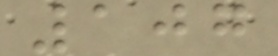107
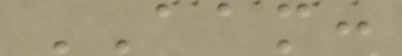AAM:
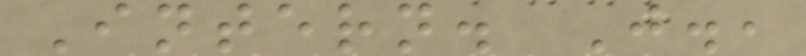Intern. J.,
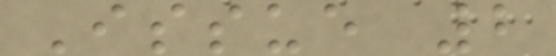Issue 2
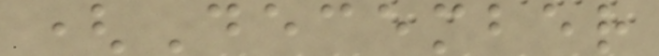(December
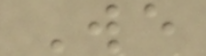We
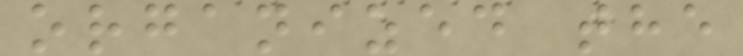organized the
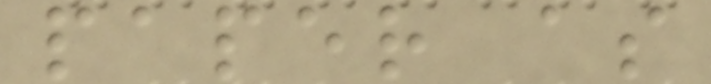paper as
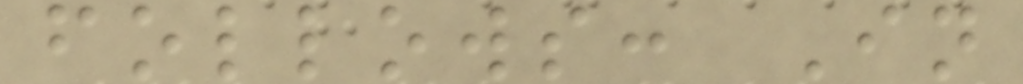follows: In
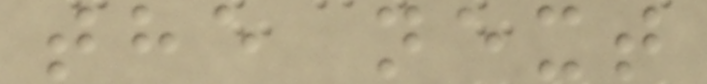the next
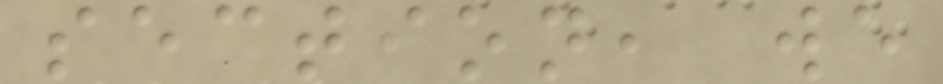section, we
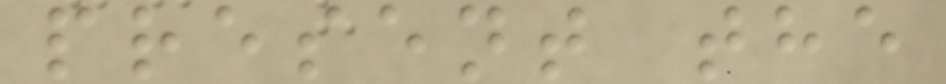present the
